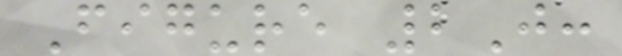Figure 2J:
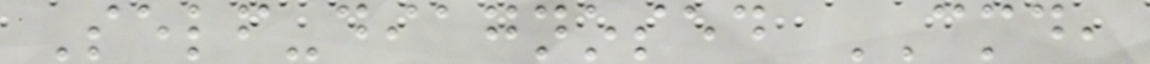Self-diagnosed CMD,
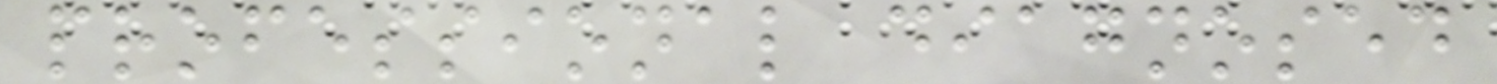professional diagnosed
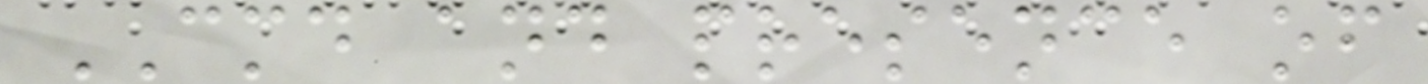CMD and presence of
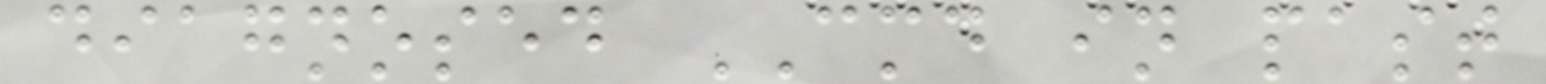diagnosed CMD in past
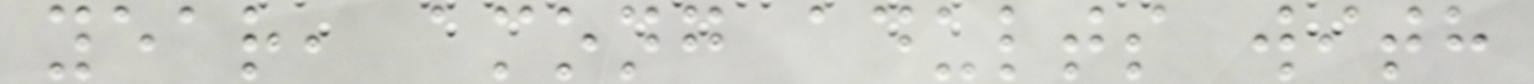year, among adults with
